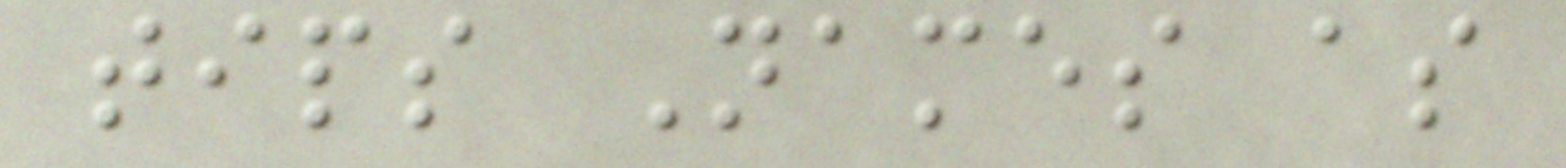tips Names as
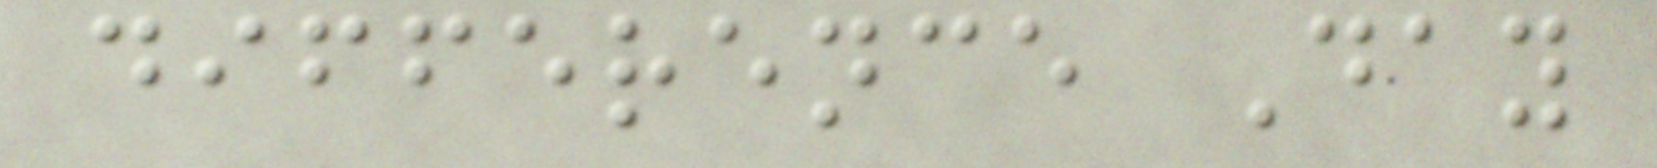difference Day
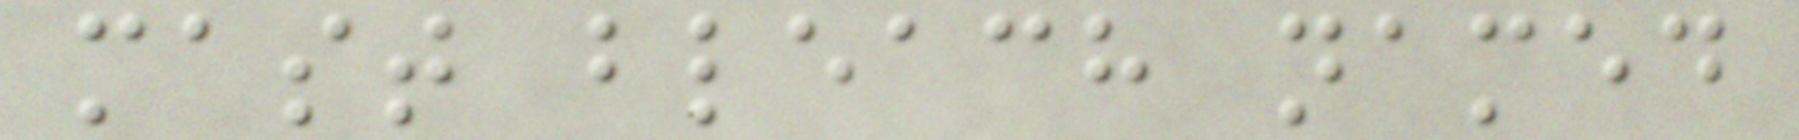mast bleach named
